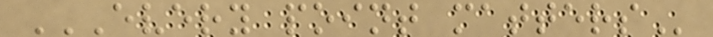EVERY POINT MATTERS
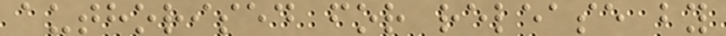authorised for release by
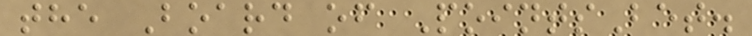the Board of PointsBet.
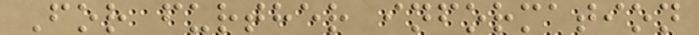For further information
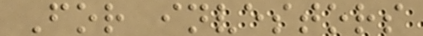For investors
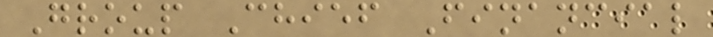Group Chief Financial
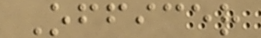Officer
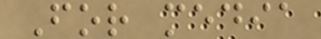For media
